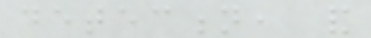detection, and
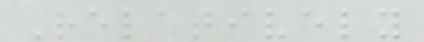Relatively
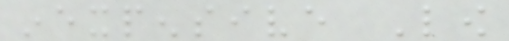inexpensive Low
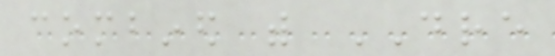combined with DRE
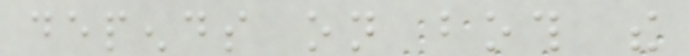depends on both the
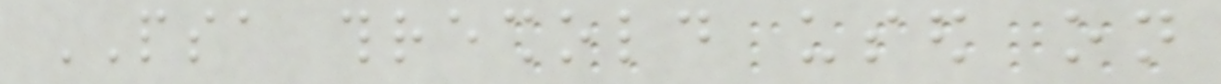PSA threshold used on
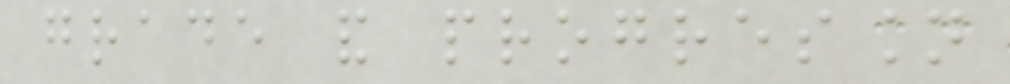grade and progression
